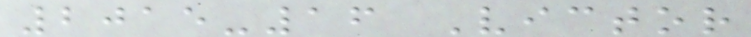2015-16 Victor
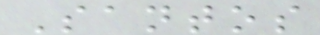Santos
